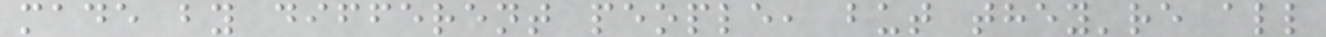made by different people, but they're all
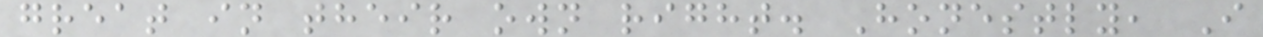great in their own right. Honestly, I
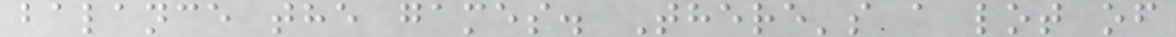balance the games. There's a lot of
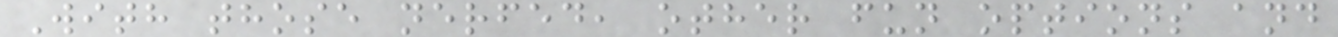With those nerfed, other fun options and
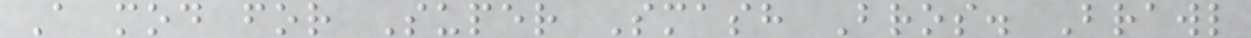A mod for Super Smash Bros. Brawl
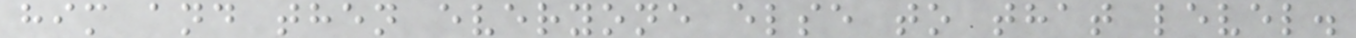him and then everyone else to that level.
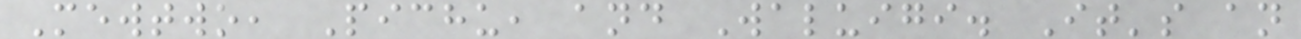Mewtwo, Pichu, and Waluigi. It's an
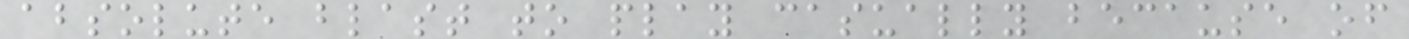absolute blast to play casually because of
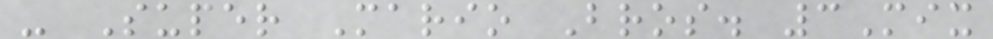- Super Mario Bros. 3Mix
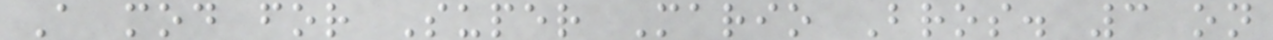A mod for Super Mario Bros. 3 on
